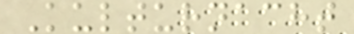Kulturnacht
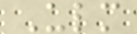Ulm
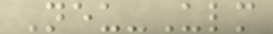Neu-Ulm
